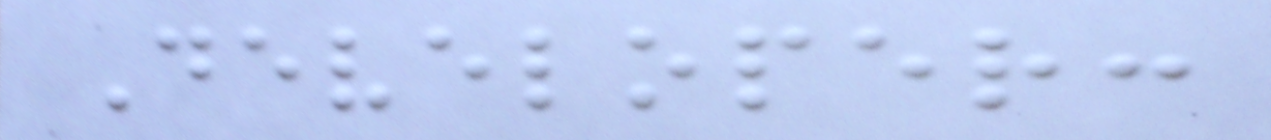Developer:
